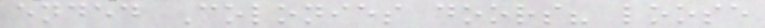ended Colonies doors? loose
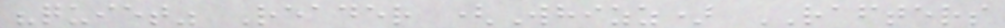"quiet" Reader (Whizz) RAFTERS
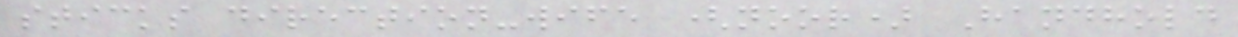sticks direction-wife (noor) Handhold
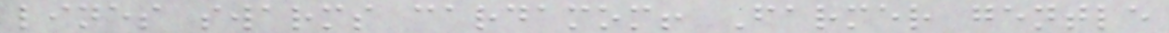lines swarms cardamom! Farmer gentle
